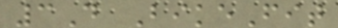3D BikeFit
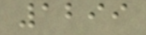1299
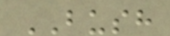BUSH
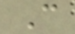C
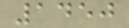1450
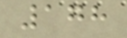178
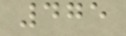475
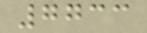7733
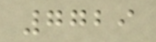7729
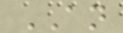AN
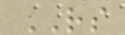RS
